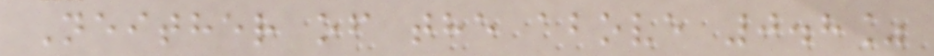Neither of the above 0.8%
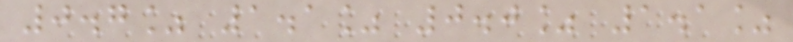0.7% 1.1% 0.0% 1.1%
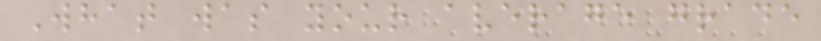What was your average grade
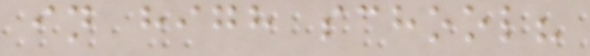in high school?
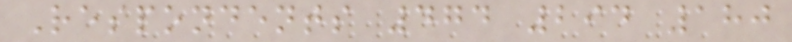Respondents 474 294 180
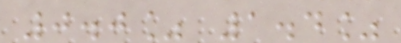0.0% 1.4%
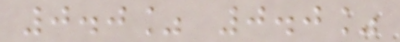0.0% 0.0%
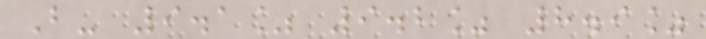B- 9.1% 9.2% 8.9%
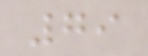79
